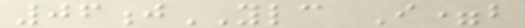06jYLC I=b
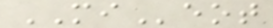MIeot
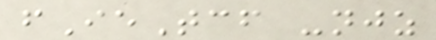fIeTcf -njz
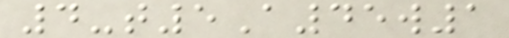4-t5A45w1
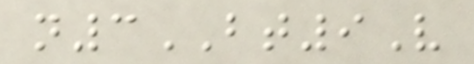n3BT9V
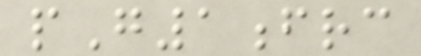pG1frc
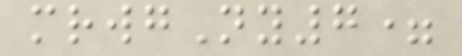mrwgNy7=
